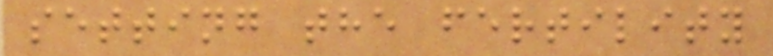setting the fertility
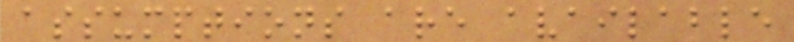assumptions are available
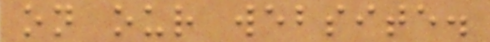on our website.
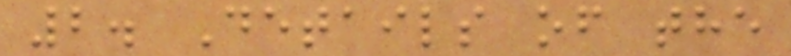2. Details of the
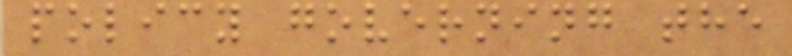policy governing the
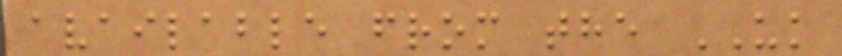available from the UK
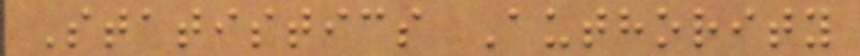Statistics Authority
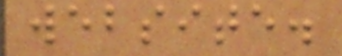website.
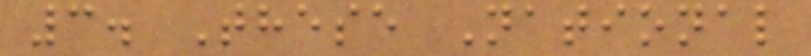3. These National
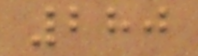280
